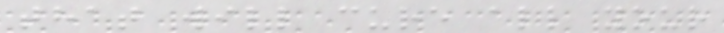that will cure all your
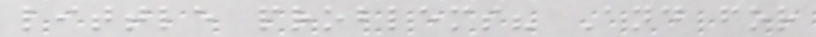little problems? And for
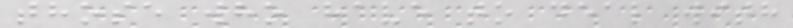those who have to deal with
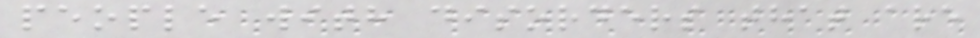people with disorders that are
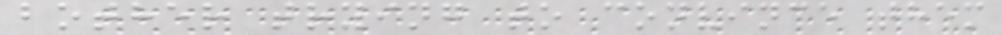bother trying to convince them
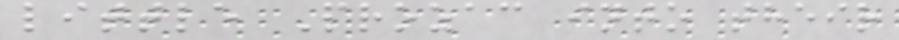little Prozac into their
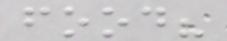food?
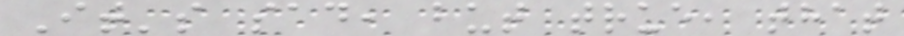It's sad, but true, that
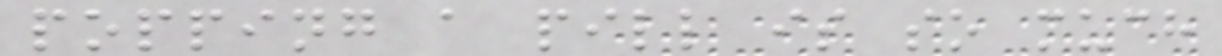popping a pill is so much
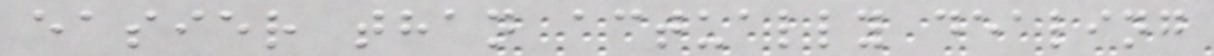easier than actually dealing
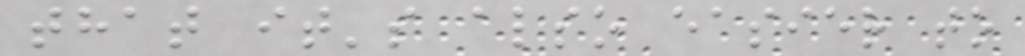that it's also easier to
